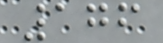176
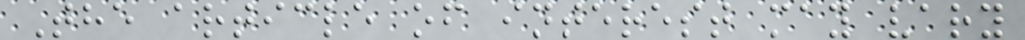The article of interest may vary
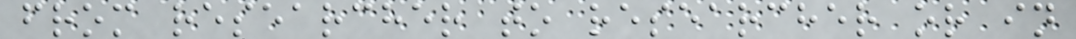from researcher to researcher or in
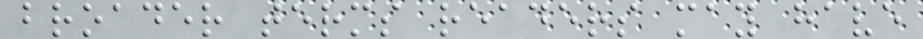broader terms readers may have
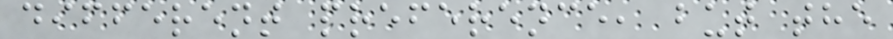different preference, but the
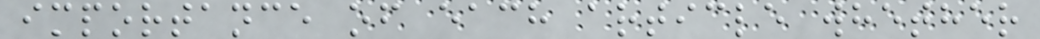importance of each article whether
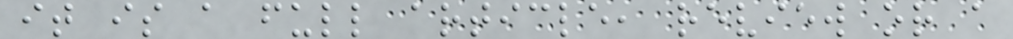it is a full article, review or a
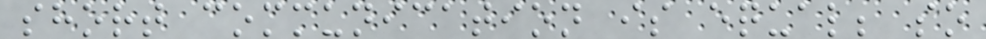short communication is equal; so
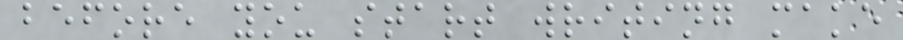before you start writing make
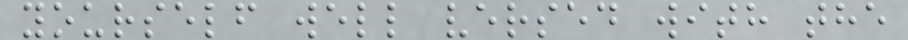yourself well versed with the
